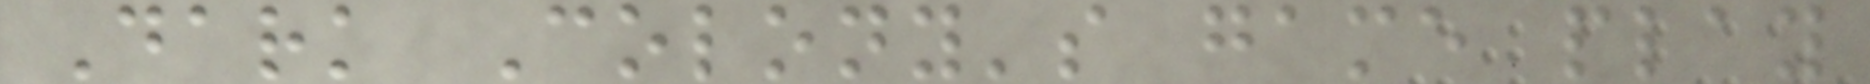Dark Colony's game play
